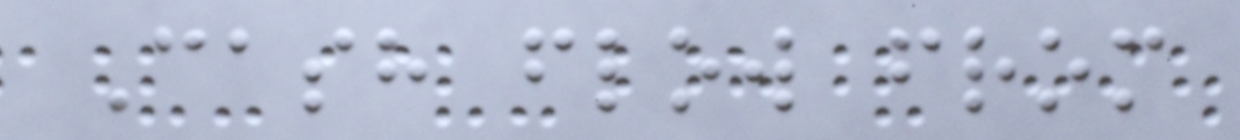Cash flow from
